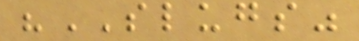"SLUGS"
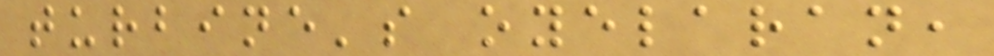turbine's oyelaran,
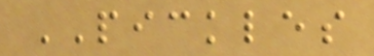PICKLES
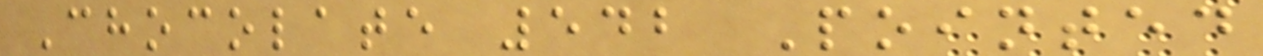Chocolate 542 Pointed
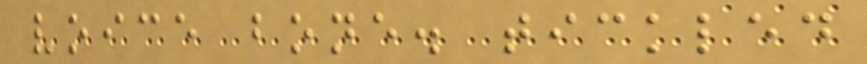voice bone. tickled
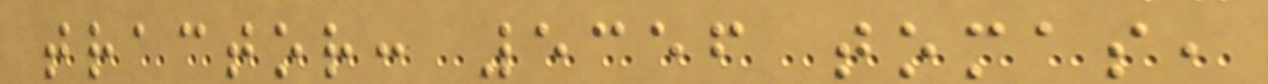tractor: 5356 tomas,
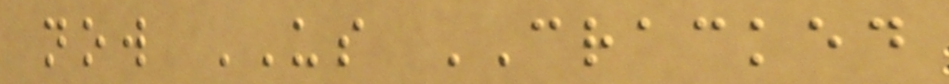now US CRACKED
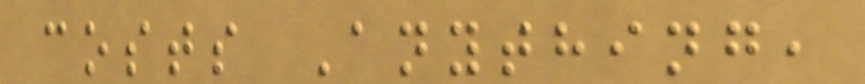costs Anything,
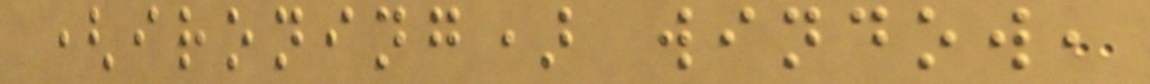(ironing) window,
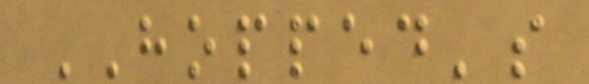HOPPED's
